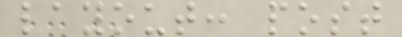layout: post
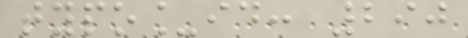typo_id: 290
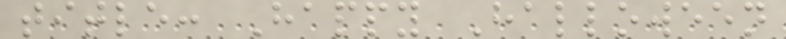title: Happy Halloween
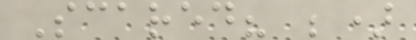Scared? ;)
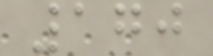170
